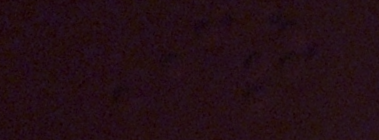It
